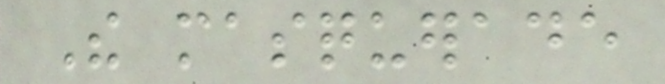The masquerade
